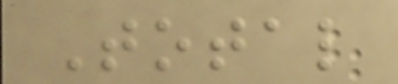Total
